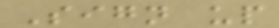Sign up
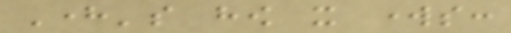Here's how it works:
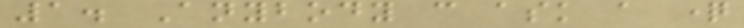1. Anybody can ask a question
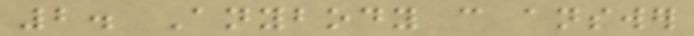2. Anybody can answer
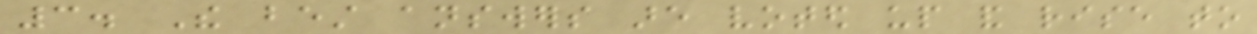3. The best answers are voted up and rise to
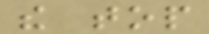the top
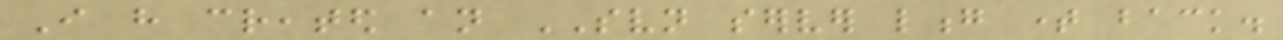I have created an SVN server long time back.
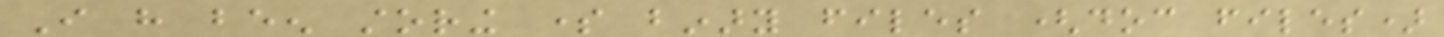I have been storing some binary files (doc files)
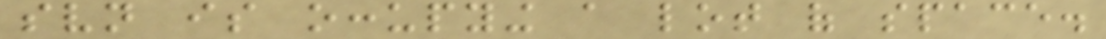svn is occupying a lot of space.
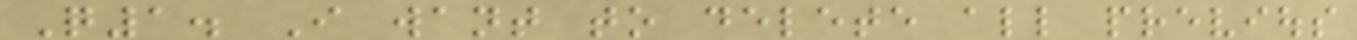Q1. I want to delete all previous
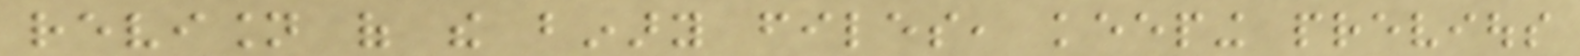revision of the binary files, keeping previous
